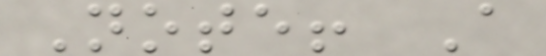Note! A
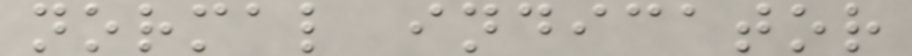normal indicator
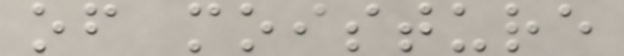of moisture
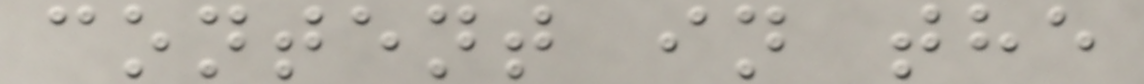content in the
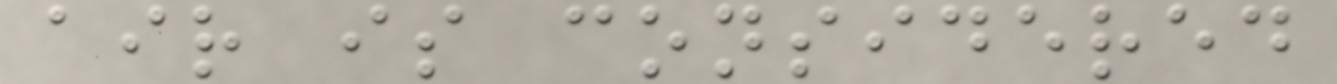air is considered
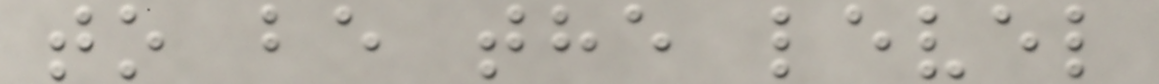to be the level
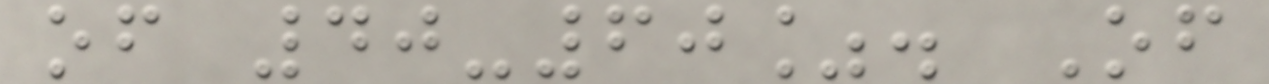of 40-60%. Of
